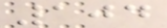104
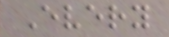Every
